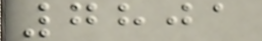7801
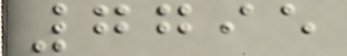7795
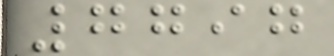7797
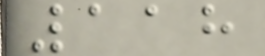118
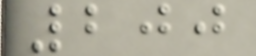200
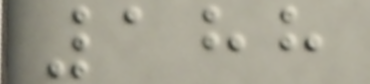188
